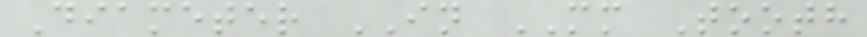Diameter IN MM Tooth
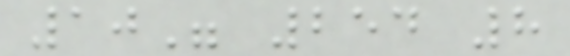10" 254 8
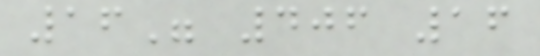16" 406 16
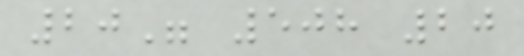20" 508 20
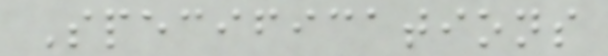Specifications
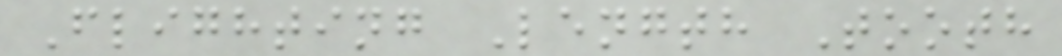Flighting Length Tooth
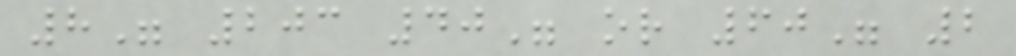8" 203 40" or 60" 2
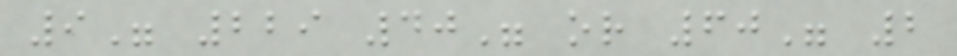9" 229 40" or 60" 2
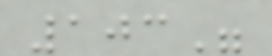103"
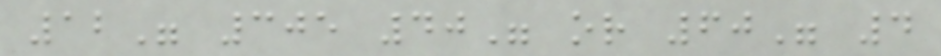12" 305 40" or 60" 4
